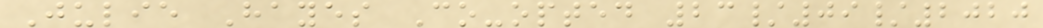Julie Hayes Co-opted 23/09/2020
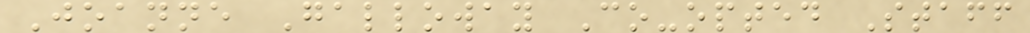Joanne Galloway Co-opted Staff
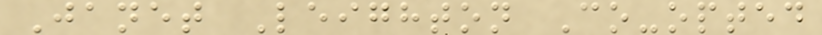Janet Leighton Co-opted
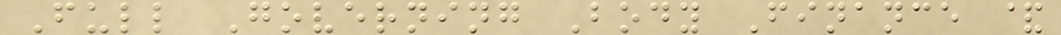Full Governing Body Finance &
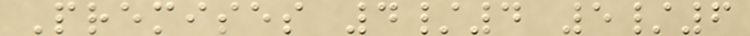Premises 4/4 5/6
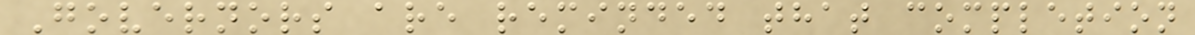Governors are reminded that completion
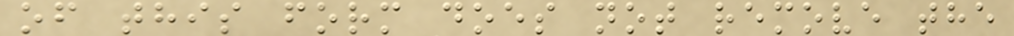of this form does not remove the
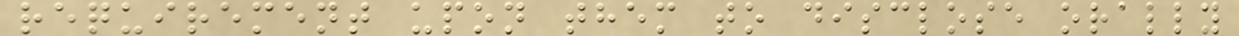requirement upon them to disclose orally
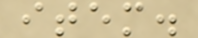item.
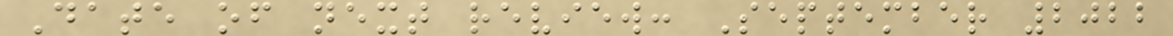Date of next review: September 2022
